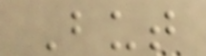But
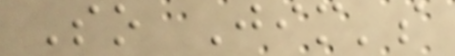So Jim's
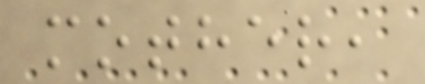mother,
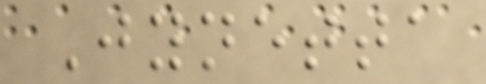Jynetta
